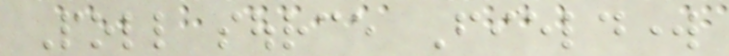Poll source Fieldwork
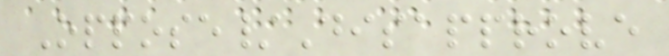Oppose/Disapprove
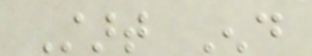Start End
